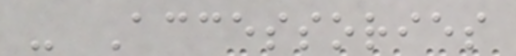- Accessories
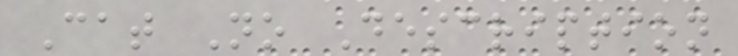Cat No Description
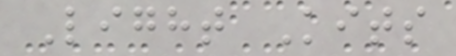Light Kits
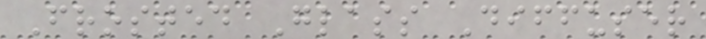Frosted Glass Diffuser
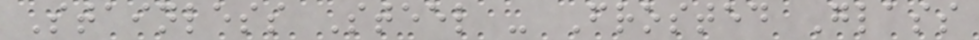Stainless Steel - Frosted Glass
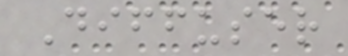Diffuser
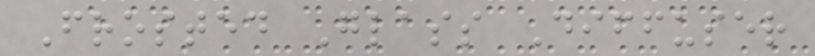Frosted Glass Diffuser
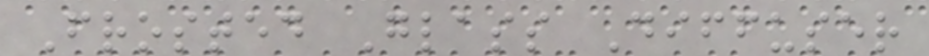Frosted Glass Diffuser
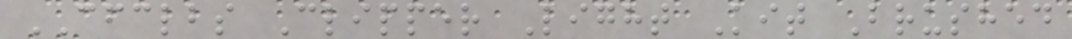CFCLBS Clipper Light Kit Brushed
